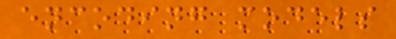encoding models
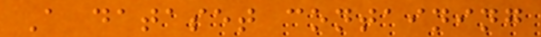A dataset containing
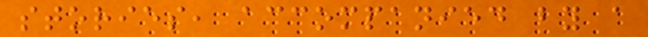stories, accompanied by a
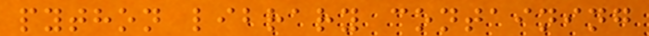python library containing
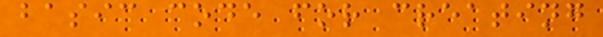basic code for creating
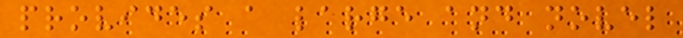provides a large and novel
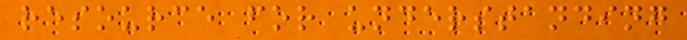resource for understanding
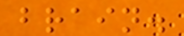brain.
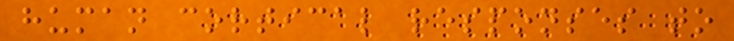human cortical responses to
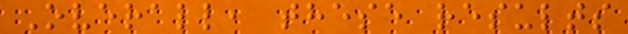Overall, these results
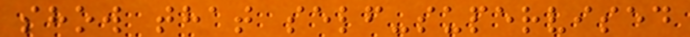show that self-supervised
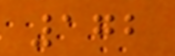172
